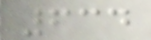634
